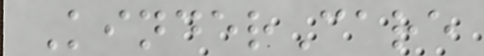KinderCare
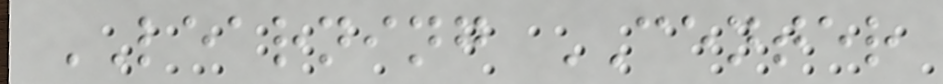LEARNING CENTER
